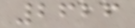2626
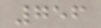756
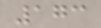173
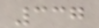337
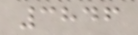3846
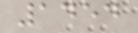1454
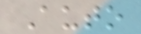Auto
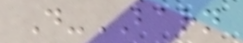D-BARN
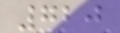720
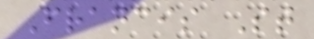Francis St
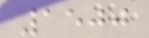1500
